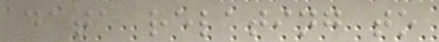data relating to
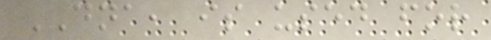DNA, is used for
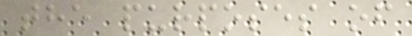the purposes of
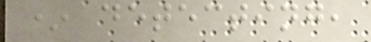* detecting,
